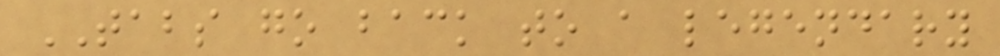TABS go back to a legendary
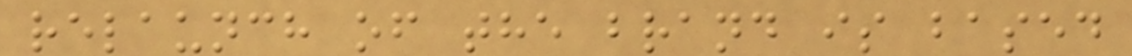relaunch of the brand is based
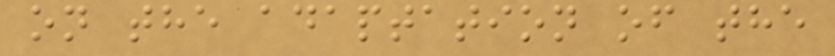on the adaptation of the
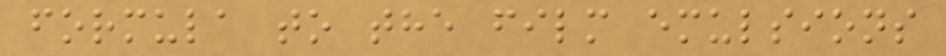formula to the film emulsions
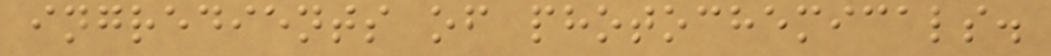ingredients of photochemicals.
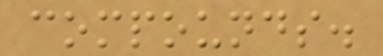compounds.
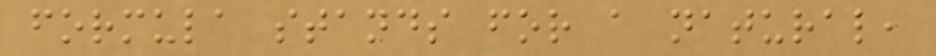formula stands for a natural,
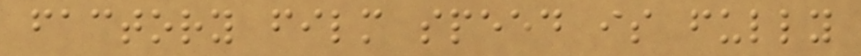factory film speed is fully
